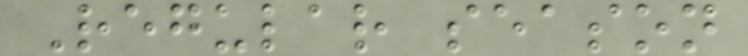Regular season
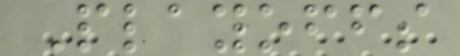Playoffs
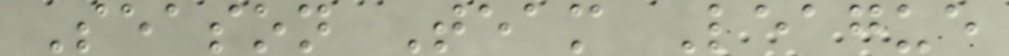Season Team League
